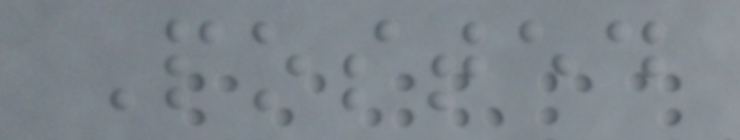Posted
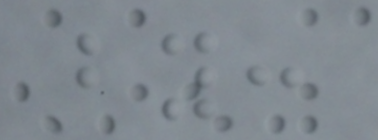by:
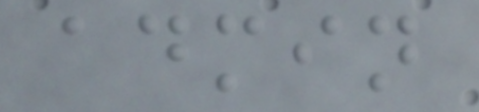admin
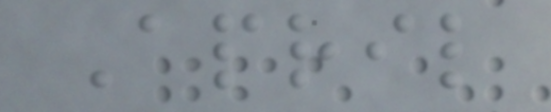April
